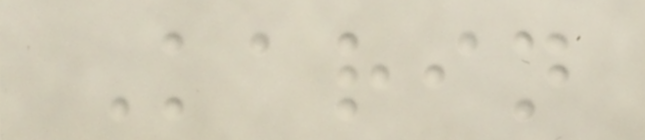Karin
